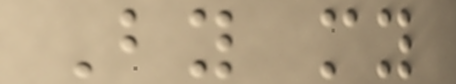By my
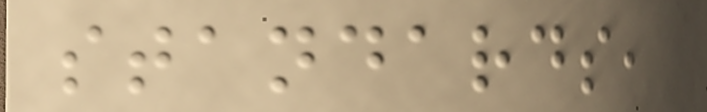standards,
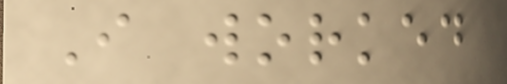I worked
